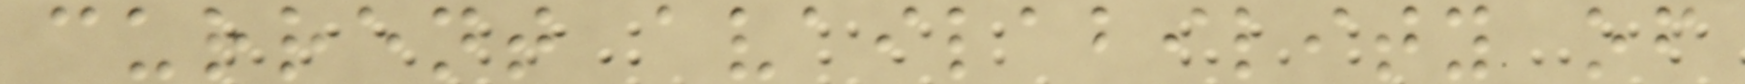current availability of
